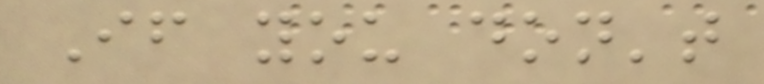If you don't
